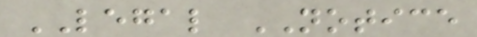LEGAL NOTICE
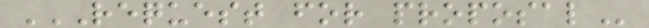REQUEST FOR PROPOSAL
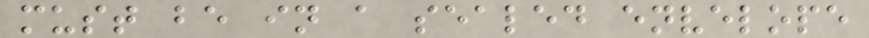must be in a sealed envelope
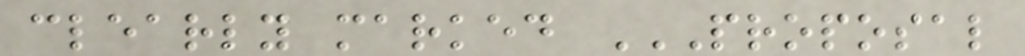clearly marked PROPOSAL
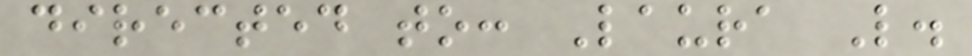directed to: Laura L.
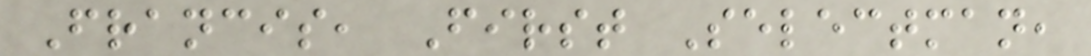Francis, First Selectman,
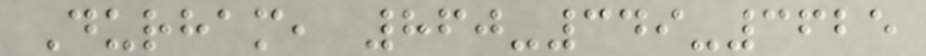Durham, 860-349-3625
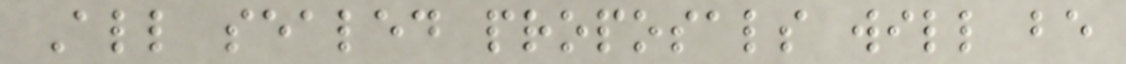All sealed proposals will be
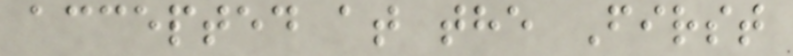accepted at the First
